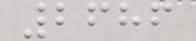2686
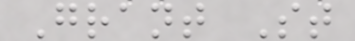Grant St
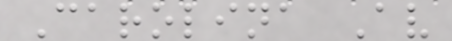Carolina Av
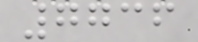7736
